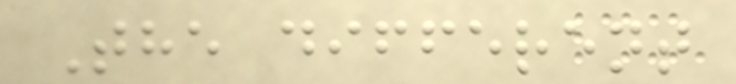The different
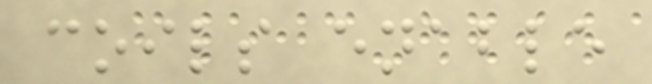coils enable
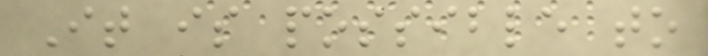It is possible to
